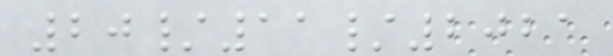20/11/2021
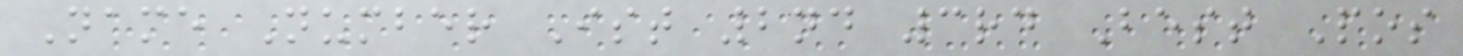Name Number Ist 2nd 3rd Best Pos
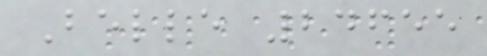Belle 24655
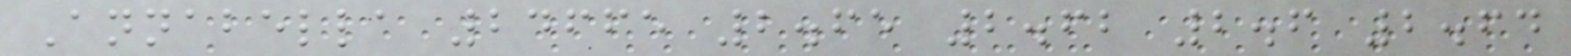Annabella 24665 2.65 2.62 2.6 2.64
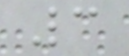3
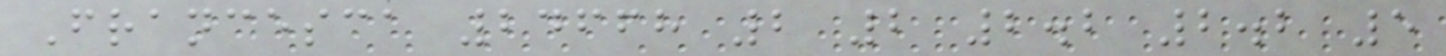Francesca 24668 2 2 2.2 2.2 5
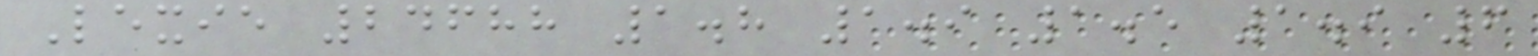Lexie 24688 1.8 1.9 1.5 1.9 6
